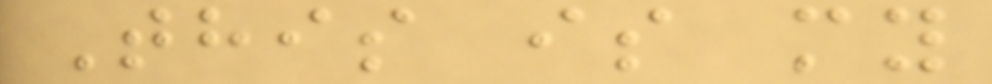This is my
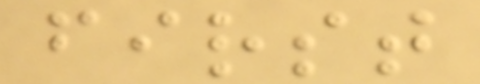first
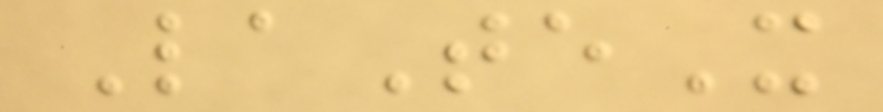LaTeX
